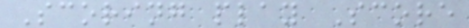Scoring play Score
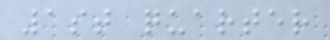1st quarter
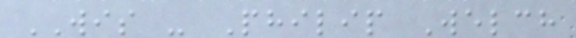WIS - Philip Welch
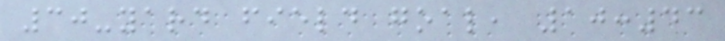30-yard field goal, 10:43
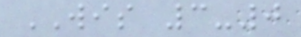WIS 3-0
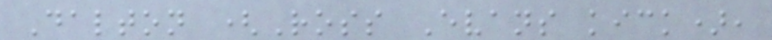Dalton (Ross Evans kick),
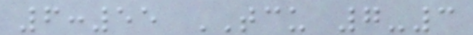6:55 TCU 7-3
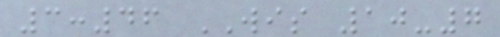3:46 WIS 10-7
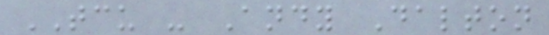TCU - Andy Dalton
